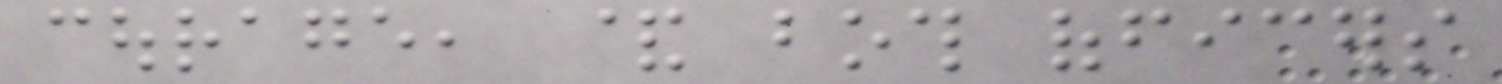courage, & both officers
